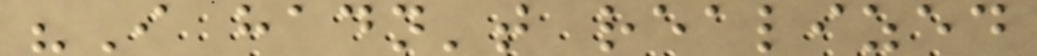"I hadn't realized
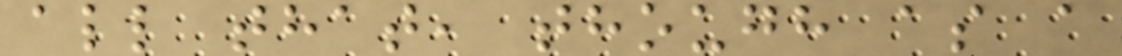all that, though as a
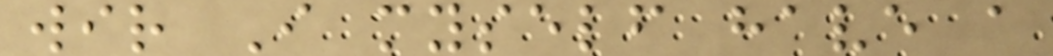wir I myself have a
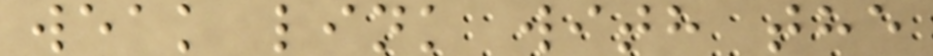weak link with the
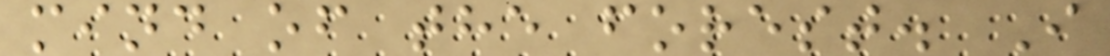mind of the forest. I
